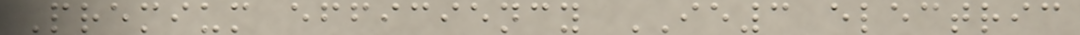Premium efficiency IE3 electric
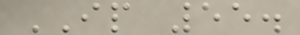IP 55.
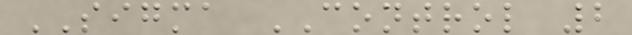SIGMA CONTROL 2
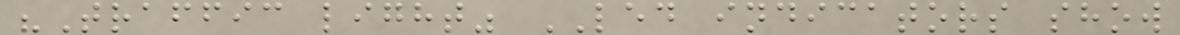"Traffic light" LED indicators show
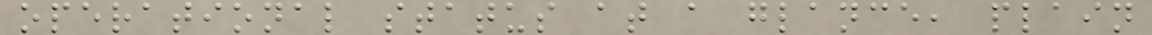operational status at a glance, plain
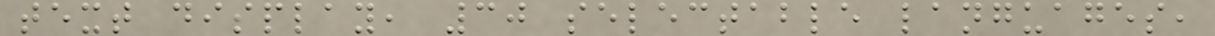text display, 30 selectable languages,
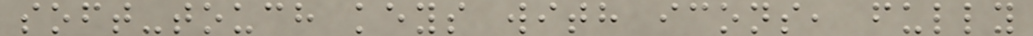soft-touch keys with icons, fully
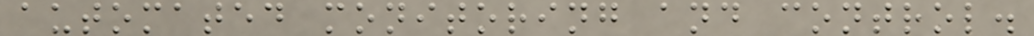automated monitoring and control.
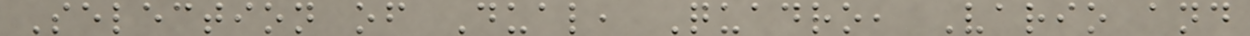Selection of Dual, Quadro, Vario and
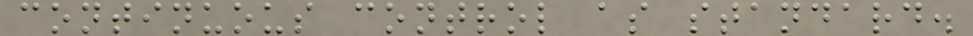continuous control as standard.
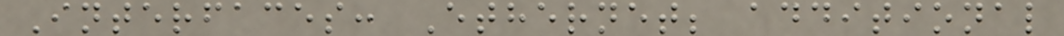Interfaces: Ethernet; additional
